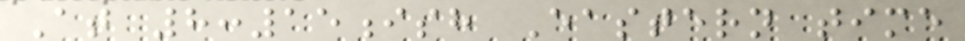At 8:15ish Eastern time
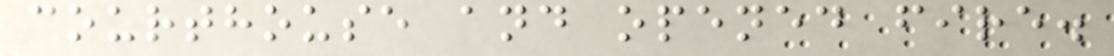courthouse and opened fire.
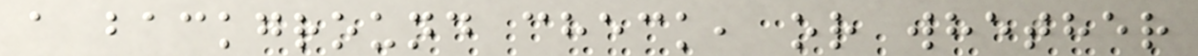a background check, or whether
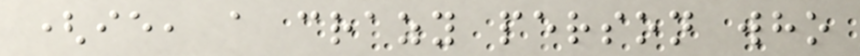(ie, a crazy person who
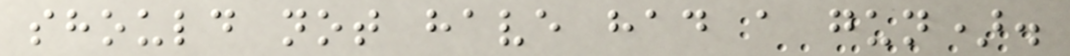should not have had a gun).
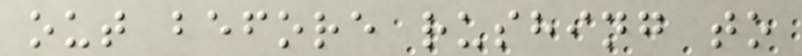out before rushing to
